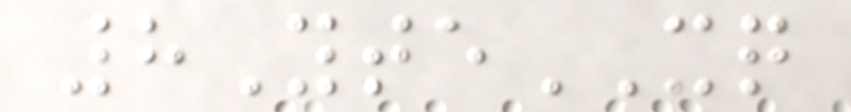8YteXQ
